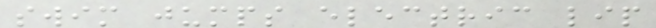swim jumps electric lip
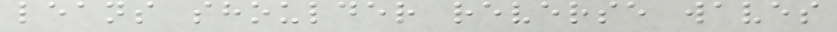leans shoulder reverse waves
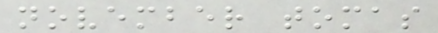november tomas
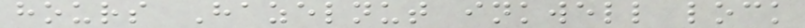hours Hazelnut inkwell lock
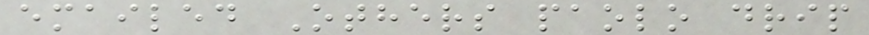emailed Others paolo drip
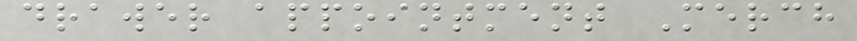drawer appointment Merch
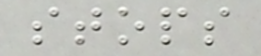stops
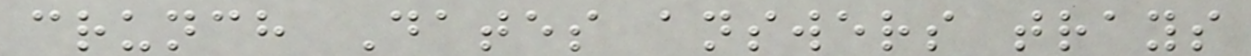crunch Dates answers trays
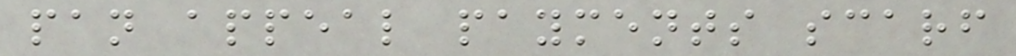pan appeal payments scarf
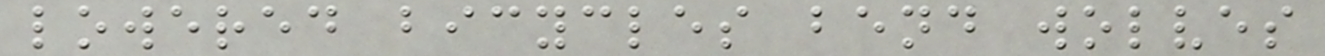lowered bicycles bend wolves
